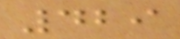429
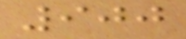900
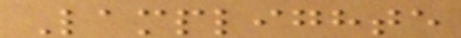Lamplighte
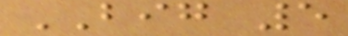BIG 5
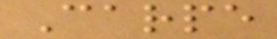Carpe
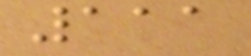111
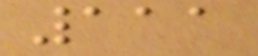111
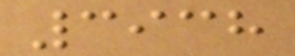3938
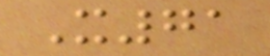X71
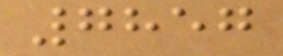7857
